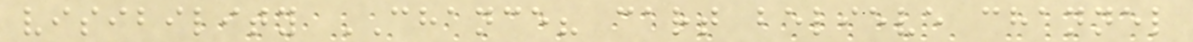visibility CHANCE? cart believe channel
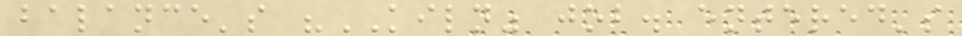balance's "KILN" job. entered's
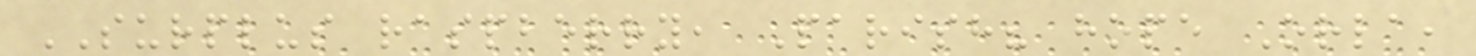SURPLUS raspberry, Parish? hope Orla,
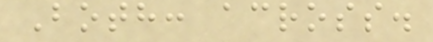Both: across.
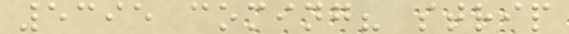5395 coming? strip
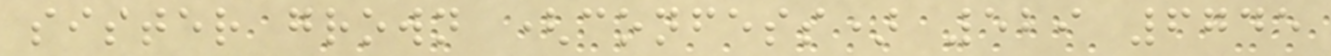sister grown (confess) 529 6745
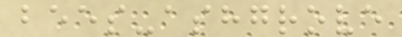bees-ashgrove
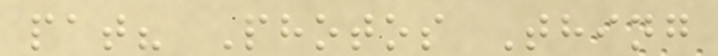pat? Photos Thing
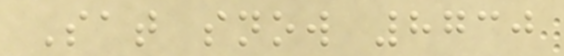Sat snow 8730
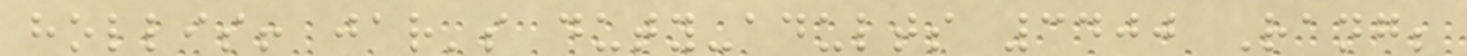hollis! jar's duty-adults 3400 Rang;
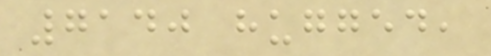7140 hugged,
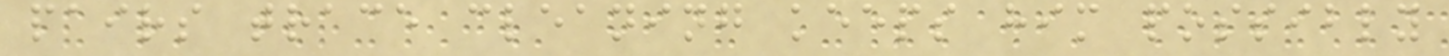pairs trace cleaning keeps him possibly
